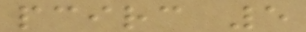pcirc 5
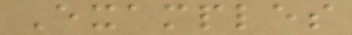Examples
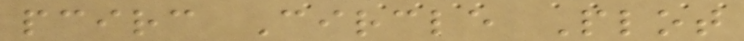pcirc Circle Plot
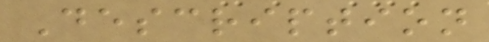Description
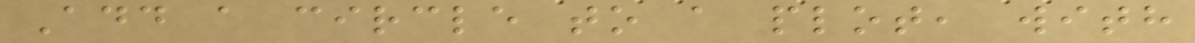Add a circle to a plot, with
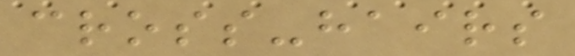cross-hairs
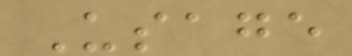Usage
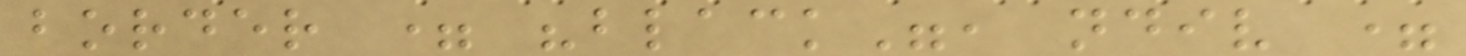border = "black", ndiv =
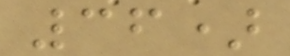36)
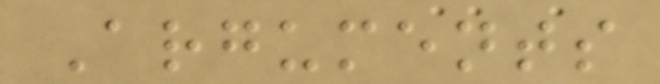Arguments
